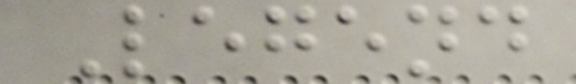Legend
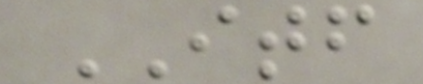ITF
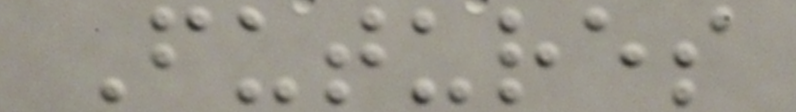Futures
